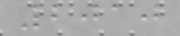2010
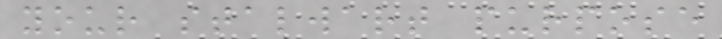your stalwart purpose
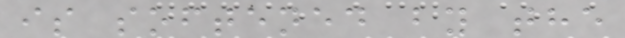is softened by the
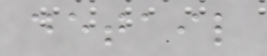detail
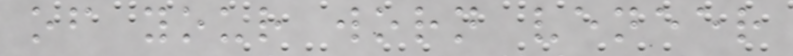of your worn veneer
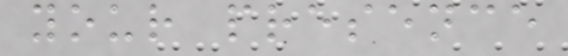your presence
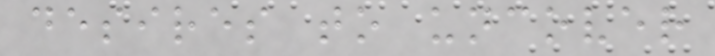desires to uncover
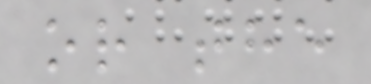or the
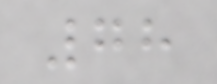78
